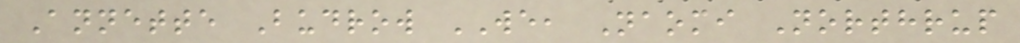Annette Budrow WE, Naomi Northrup
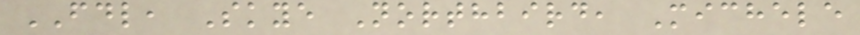FDL, Skye Northbird, Michele
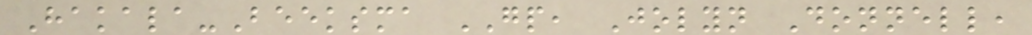Hakala-Beeksma GP, Jolyn Donnell,
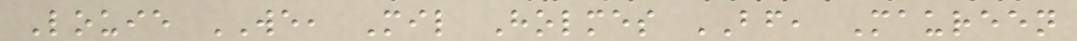Louie WE, Mil Holmes BF, Maureen
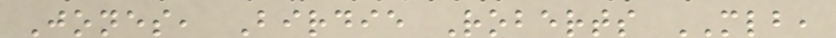Jones, Birdie Roberts MLB,
